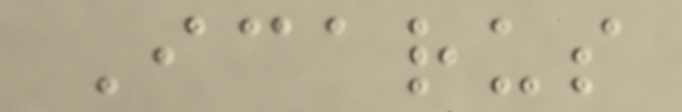Icarus
